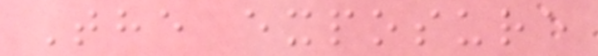The exposure
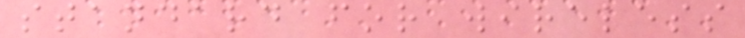standard for wireless
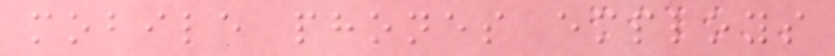mobile phones employs
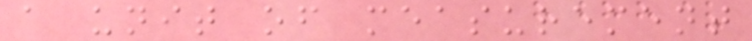a unit of measurement
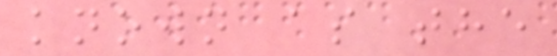known as the
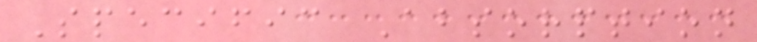Specific Absorption
